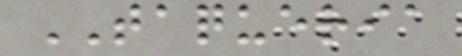TAQUERIA
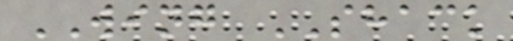WING SHACK
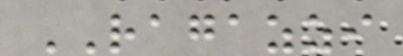RAGAZZI
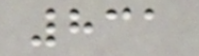831
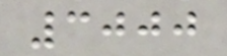3000
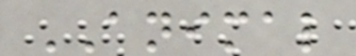ANIMAL
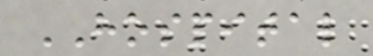HOSPITAL
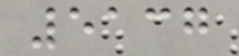5137
